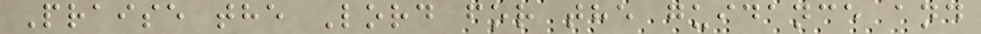Praise the Lord for the guidance and
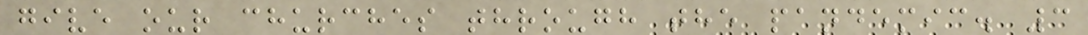give our churches through the pandemic. 3
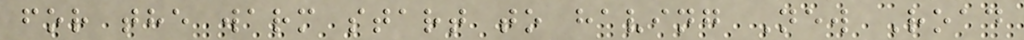for the warm start to having New Road
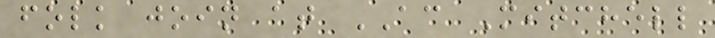folk join at AC Mitchell
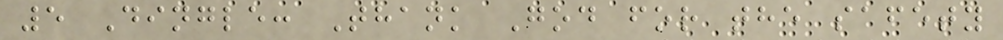5 Dingle: Thank God for the safety
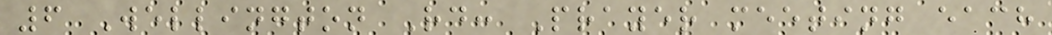6 Wellington Rd: Prayer meeting each
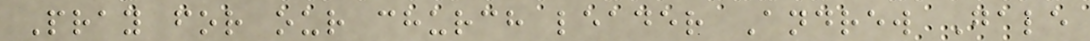Pray for our church leader Andrew Gale
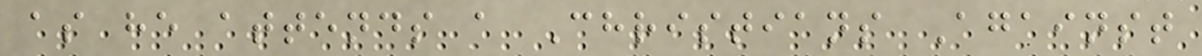as he attends a Christians Against
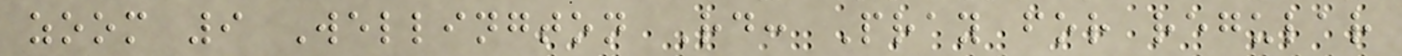zoom 9 Wellington Rd: Pray for regular
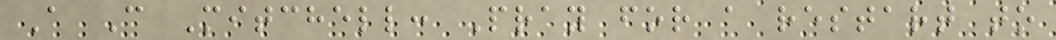A C Mitchell: Pray for a restart to
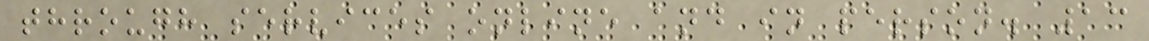through services online and in person. 13
